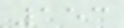153
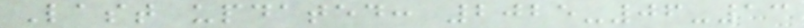Last updated: 2025-06-13
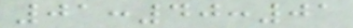01:40:01
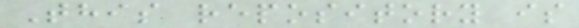This repository is
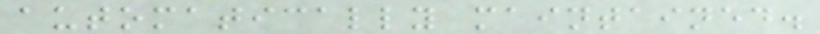automatically maintained.
